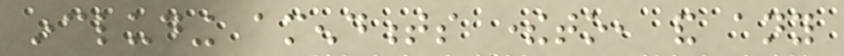including amendments thereto, and any
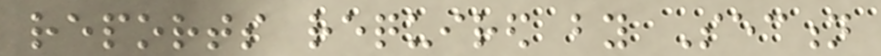reports required by Section
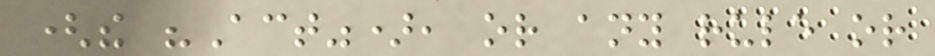(the "Act"), or any rule or
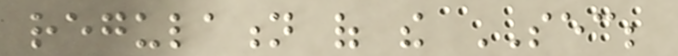regulation of the SEC;
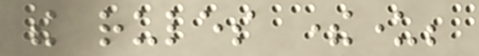the rules thereunder;
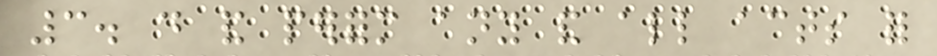3. do and perform any and all acts for
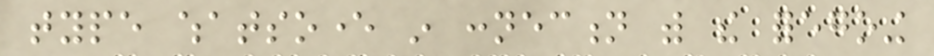type whatsoever in connection with the foregoing
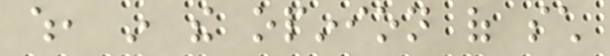which, in the opinion of such
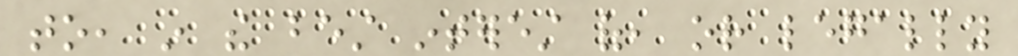to, in the best interest of, or legally
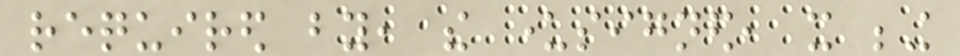required by, the undersigned, it being
